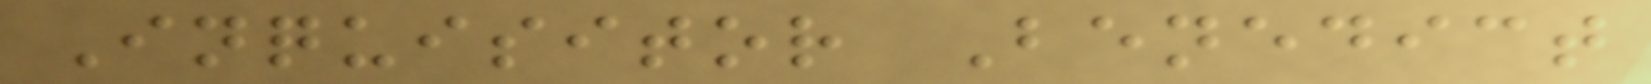Inquisitor Benedict
